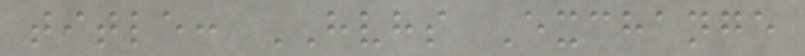title: HVHS Exchange
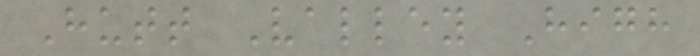Hutt Valley High
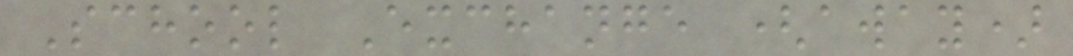School Exchange (away)
